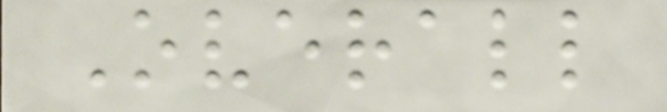Overall
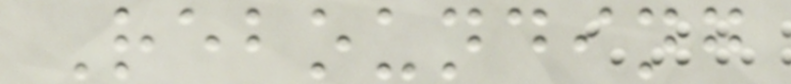Rebounding
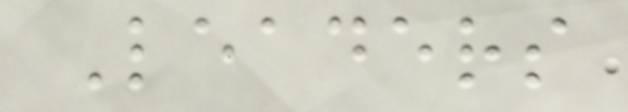Leaders
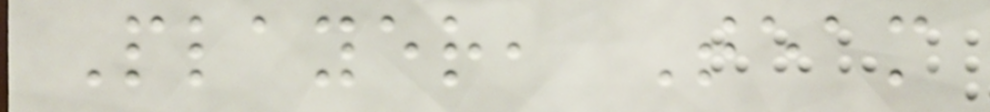Player, Team
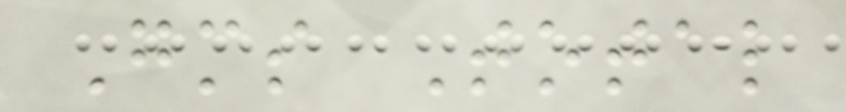Gms Total
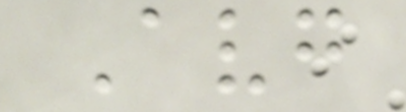Avg
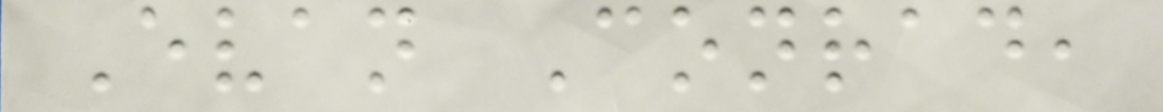Evan Conrad,
